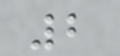2
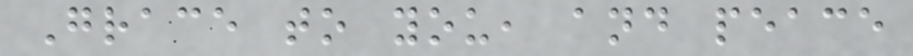Grace to you, and peace
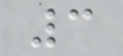3
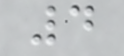4
